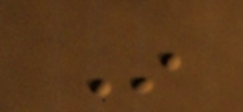In
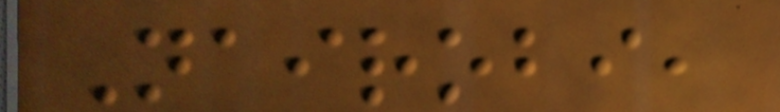Nairobi,
